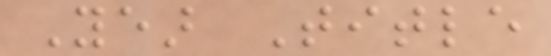Year Title
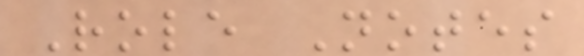Role Notes
